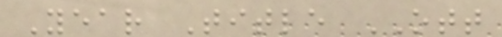Year Title OTT
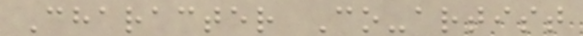Character Co-artist
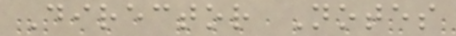Director Notes
